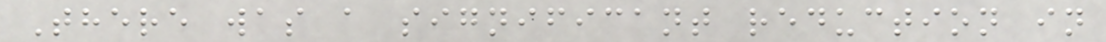There was a significant reduction in
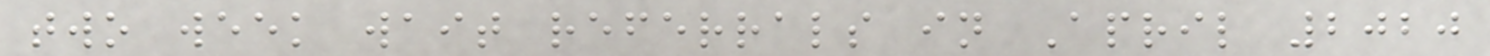two week wait referrals in April 2020
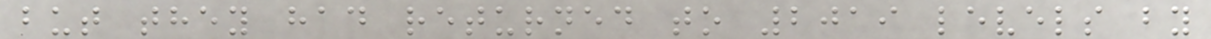but they had returned to 2019 levels by
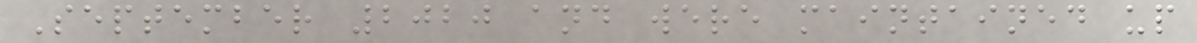September 2020 and were maintained up
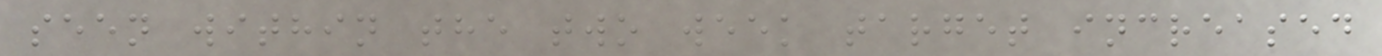seen within the two week target increased
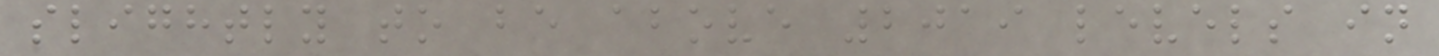slightly to be above 2019 levels in
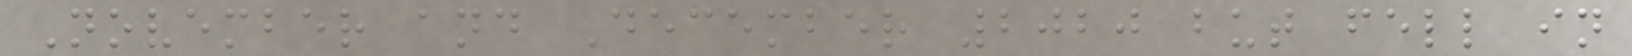November and December 2020 but fell in
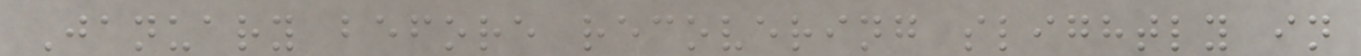January before recovering slightly in
